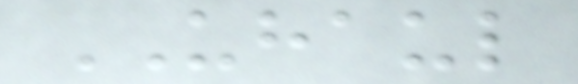UHAUL
